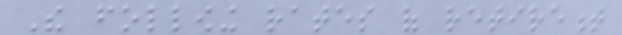The following rates of retirement
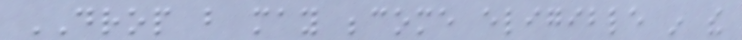DROP but may become eligible in the
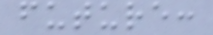future:
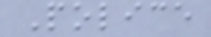Police
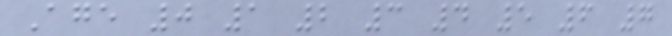Age 0 1 2 3 4 5 6 7
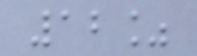12%
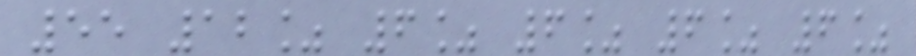55 12% 6% 6% 6% 6%
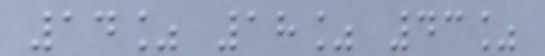14% 18% 43%
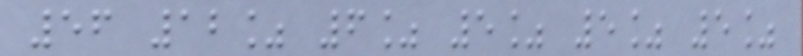56 12% 6% 5% 5% 5%
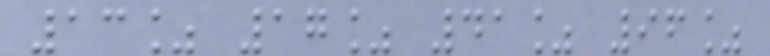13% 17% 41% 96%
